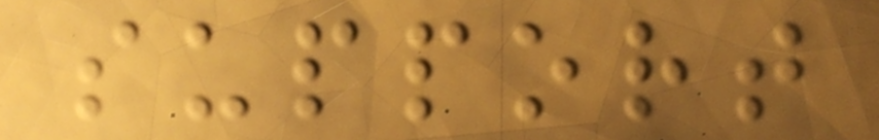support
